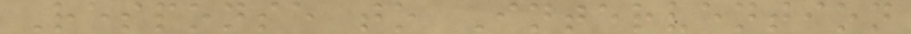Response to Intervention
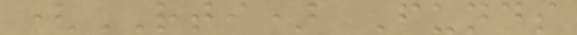(RTI) Funds
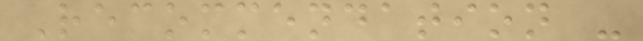Recommendation -
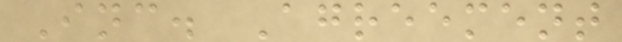Inc. Agreement
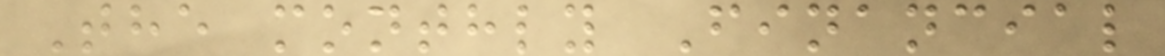The monthly Financial
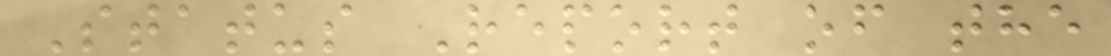Status Report of the
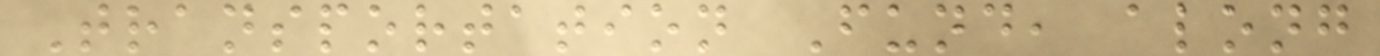Transportation Fund, along
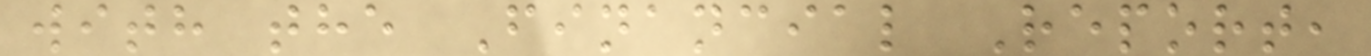with the Financial Report,
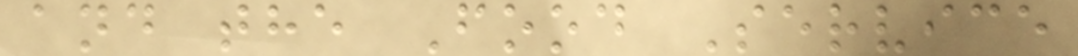and the Food Service
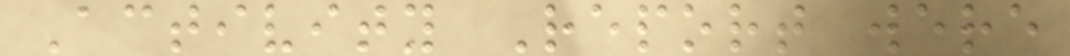Activity Report were
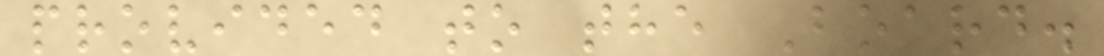provided to the Board.
